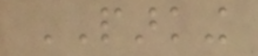PARKING
